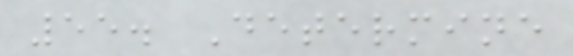55. Determine
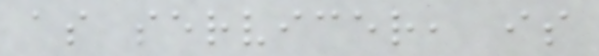as servicer, is
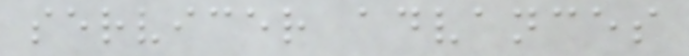servicer advances
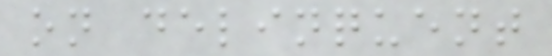on delinquent
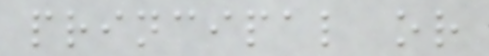principal or
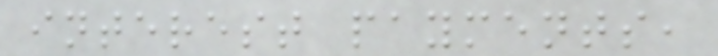interest payments,
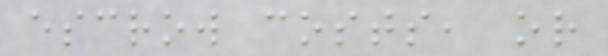escrow costs, or
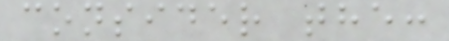consider the:
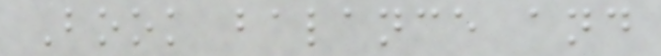Book balance and
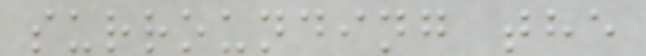surrounding the
